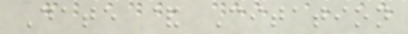Date & Citation
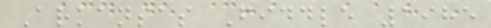Arkansas Fiddle 1985
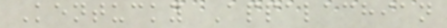Kentucky Appalachian
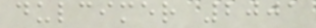dulcimer 2001
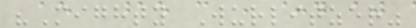"Mighty Wurlitzer"
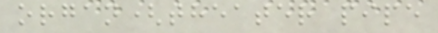organ(theater pipe
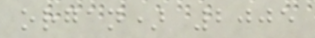organ) 2005
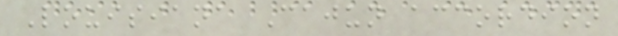Louisiana Cajun accordion
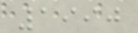1990
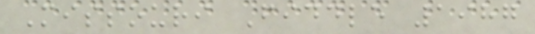Missouri Fiddle 1987
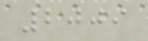2009
